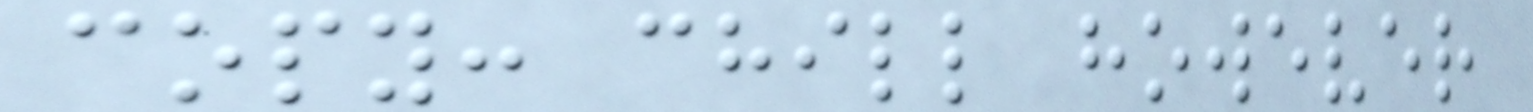copy: chill however
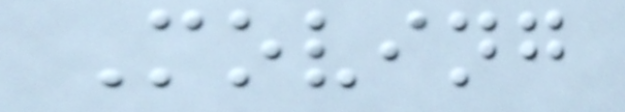Moving
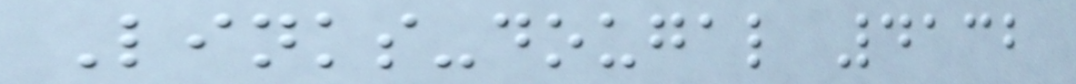Links-dougal 4132
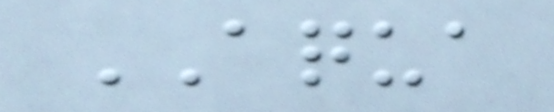AQUA
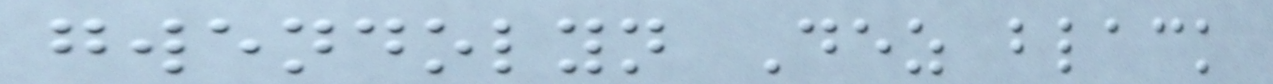gwendolyn Dez black
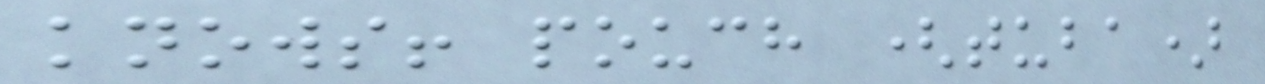knows! pouch (tuba)
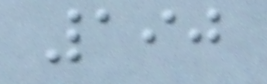190
